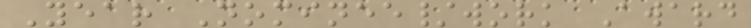Year Nominee/work Award
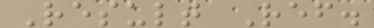Result Ref.
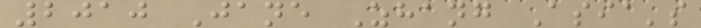2010 Jane Zhang Asia's
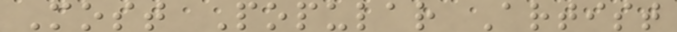Most Popular Artist
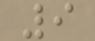9
